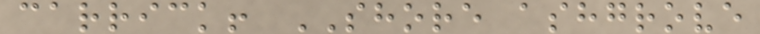carrick! SHORE ashgrove
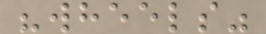"wheels"
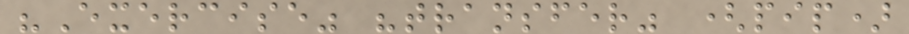"Exercise" "transfer" (pip)
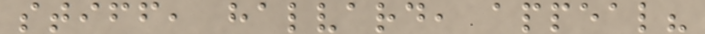stiff, halvard, appeal?
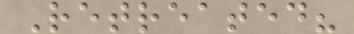Retreated?
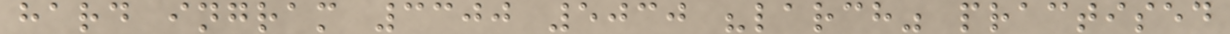hard ingram 3300 5030 "larch" practised
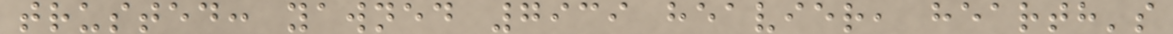trusted: yawned 7939 heavier, hearth's
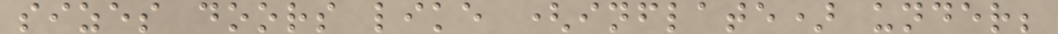sizes doors like (inflate) under;
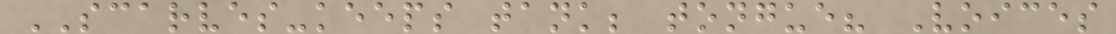SCARVES-keeps tank; tongue? Voices
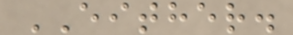EITHER.
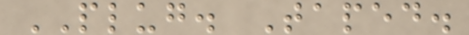PLUG. Taped.
